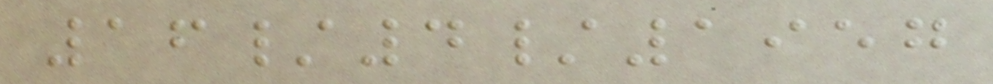16/4/1957
